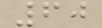60
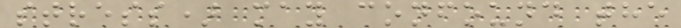stress) may confound the
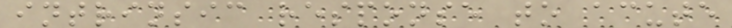intrinsic response to acute
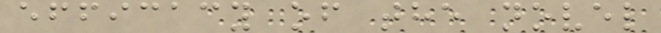efficacy of the novel
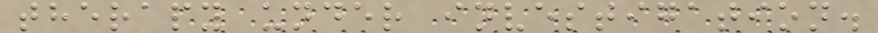therapy under investigation.
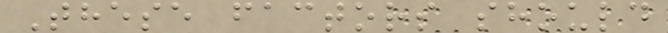These factors should
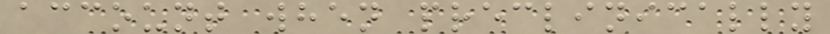account when preclinically
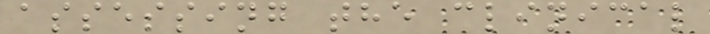assessing the clinical
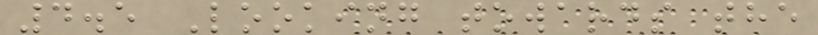4.5 Looking towards the
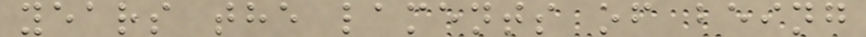years the laments of being
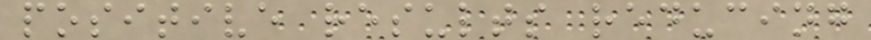positive results reducing
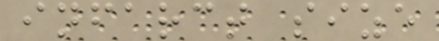infarct size
